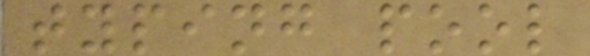typing pool
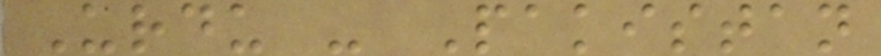Urdu - Pakistan
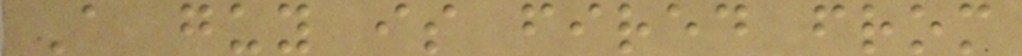A guy is fired from
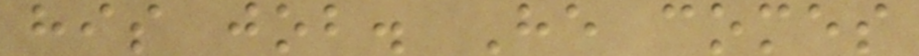his job. He comes
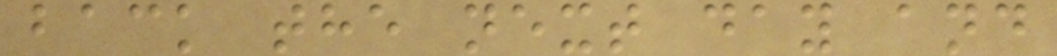back the next day and
